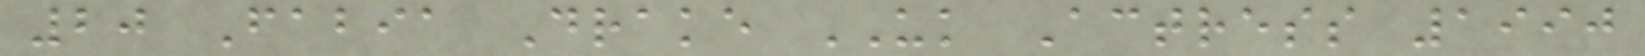20 Fabia Drake UK Actress 1990
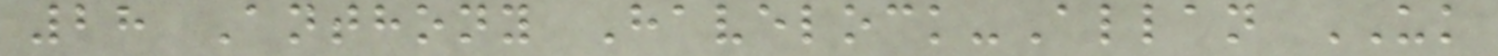28 Anthony Havelock-Allan UK
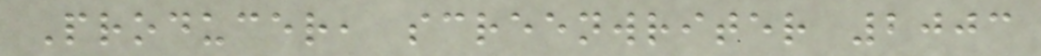Producer, screenwriter 2003
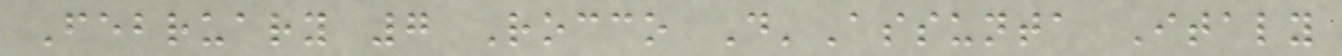February 7 Rocco D'Assunta Italy
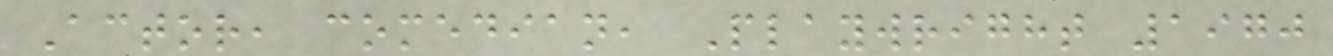Actor, comedian, Playwright 1970
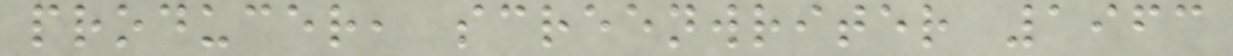producer, screenwriter 1963
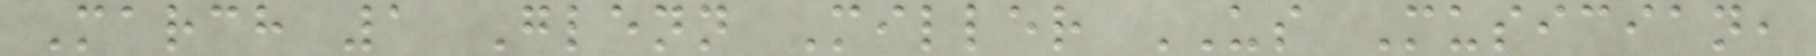March 1 Glenn Miller US Musician,
